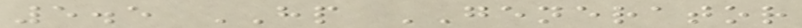5.5 HP GENERATOR
